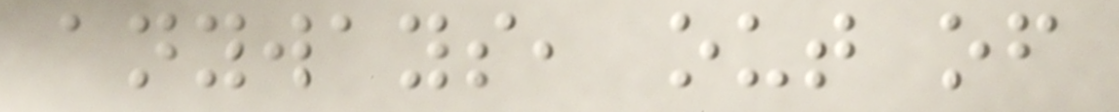anyways, out of
